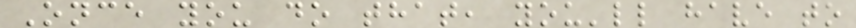Once you do that, you'll have to
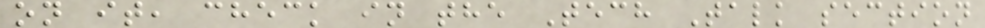on it, check in the Tech Talk section
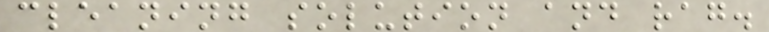cleaning solution and rag.
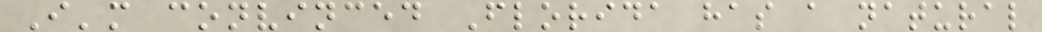I'm convinced Florida has a natural
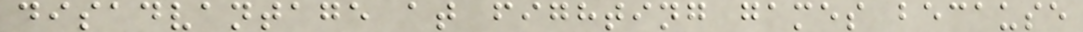disadvantage at fighting games because
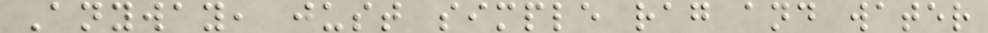Anyway, just simple rag and water
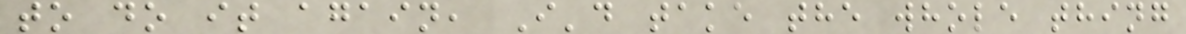to do it again, I'd take the whole thing
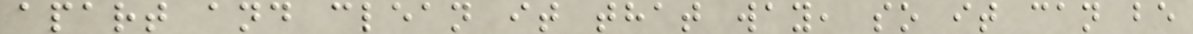apart and clean it that way, so it can be
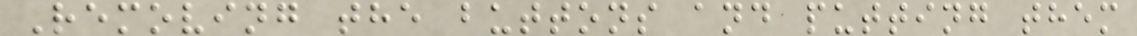Removing the buttons and putting them
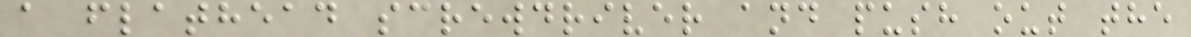a flathead screwdriver and push out the
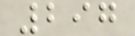297
